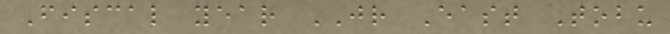Fiscal year JR East Tobu
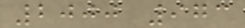2000 973
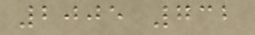2005 732
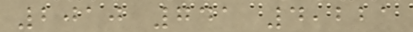2010 741 4,221
